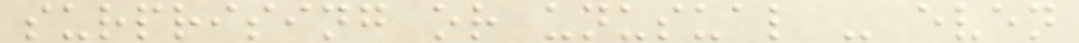surprising or unusual - even
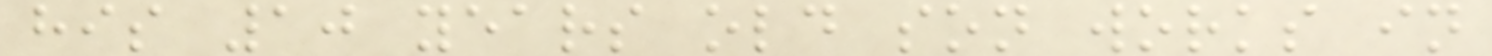his 10 years old son works in
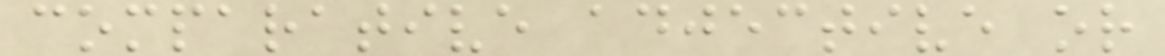comparative adjective or
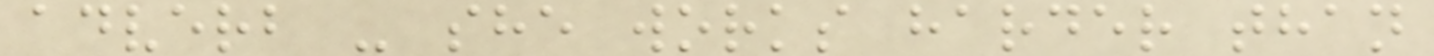adverb - she works harder than
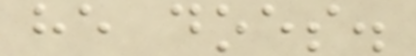he does.
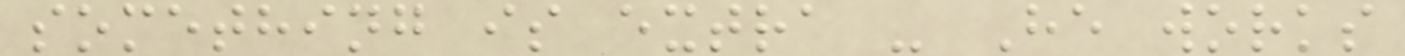something is extra - He works
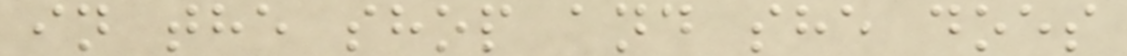in the shop and she does
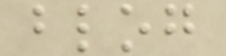blog
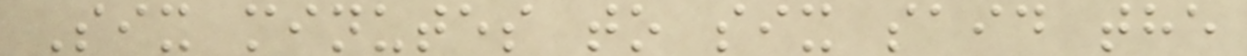Six minutes to six said the
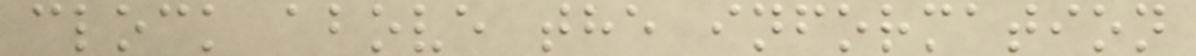clock above the information
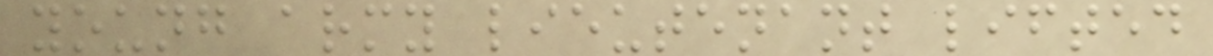young army lieutenant lifted
